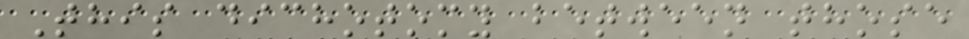This dichotomy between those
